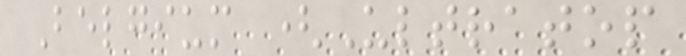Belgium (Ultratop
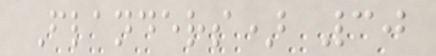Flanders) 30
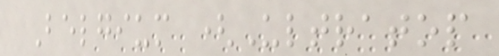Belgium (Ultratop
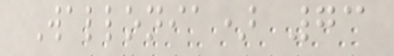Wallonia) 73
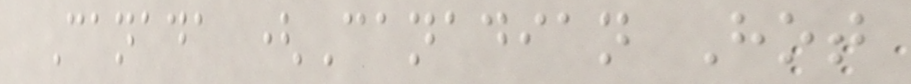Canada (Canadian Hot
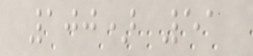100) 51
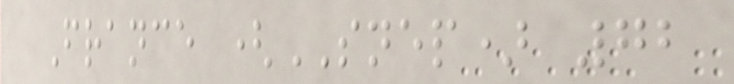France (SNEP) 72
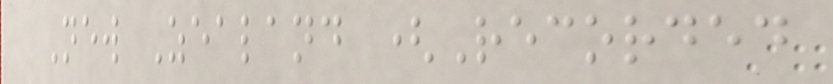New Zealand (Recorded
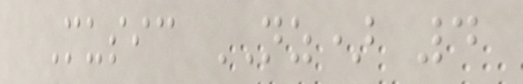Music NZ) 4
